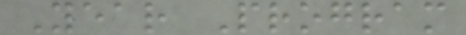Year Program
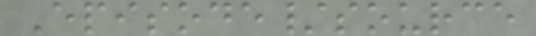Episode/source
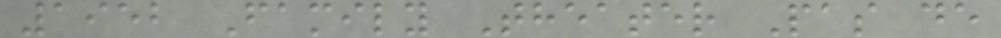1952 Family Theater Pas de
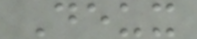Deux
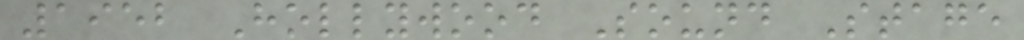1952 Hollywood Sound Stage
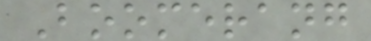Boomerang
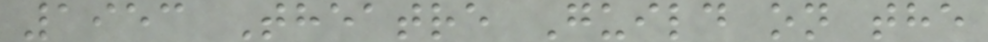1953 Theatre Guild on the
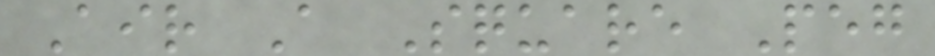Air A Square Peg
